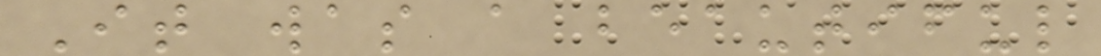It was a beautiful
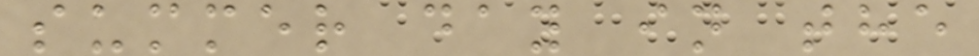summer day in the
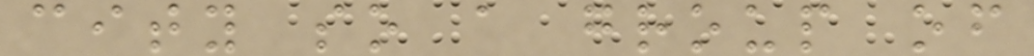city so a group of
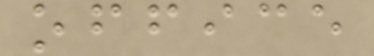office
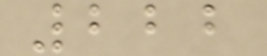222
